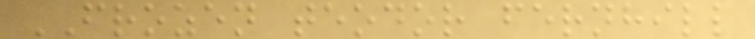FROZEN teodor fernhill
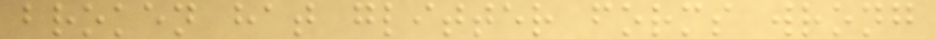broken hat glitter forms wrong
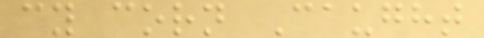cy corn Caught
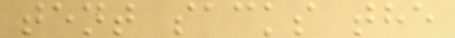tent sacks the
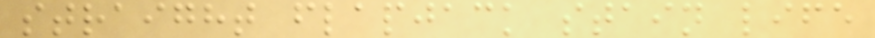straight flapjack stain life
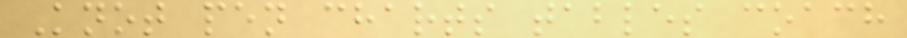Knot pen charts tables coach
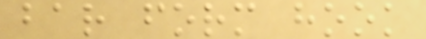bar form hook
